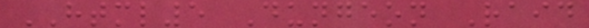HTML5 Dungeon Raid
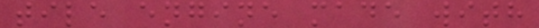tile engine made with
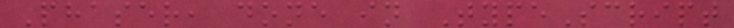Phaser, done in TypeScript
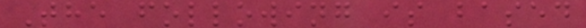The following is based
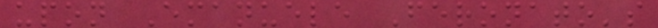upon Emanuele Feronato's
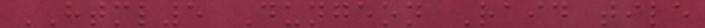HTML5 Dungeon Raid tile
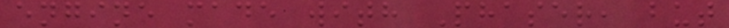engine made with Phaser, but
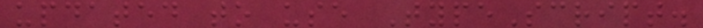updated to use TypeScript.
